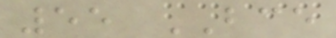55 BCE
